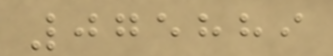075889
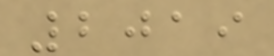2019
